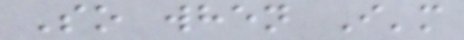So when I'm
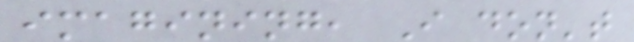imagining, I don't
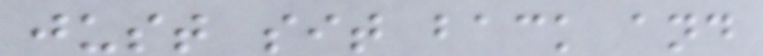just sit back and
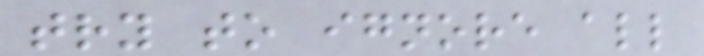try to ignore all
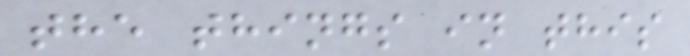the things in this
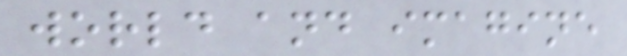world and imagine
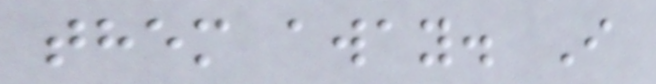them away. I
